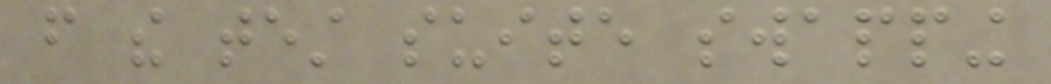from the test suite swapping
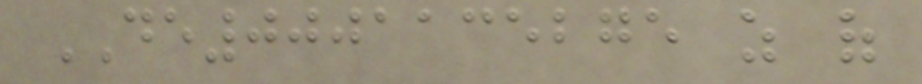DE0001135275 as of
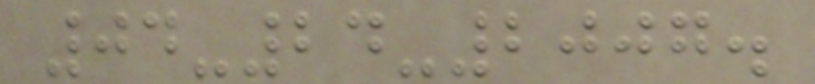04-24-2007.
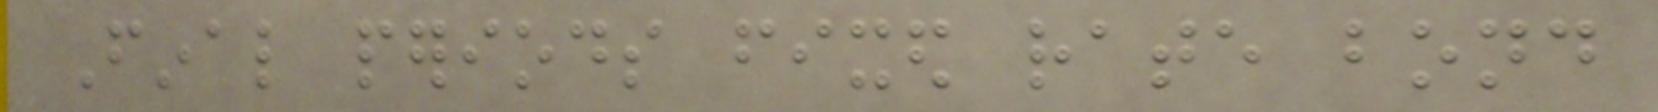Final periods fixed rate bond
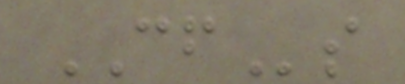CFs
